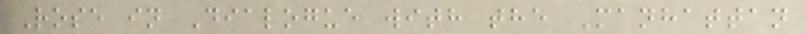Rose in Dialogue with the Manhattan
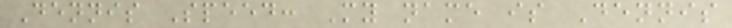Dennis Speed: My name is Dennis
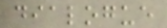dialogue
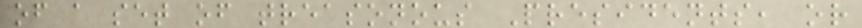of a set of treasonous Presidents, or
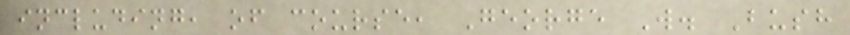including, of course, George W. Bush
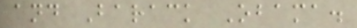and Barack Obama.
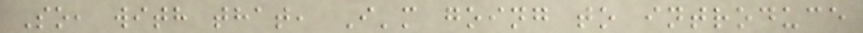So, with that, I'm going to introduce
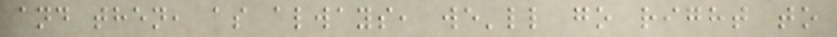and then, as always, we'll go right to
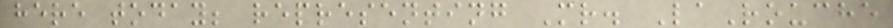here today; representing Mr. LaRouche
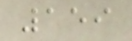159
